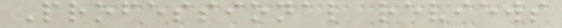Professional reviews
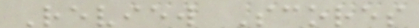Review Scores
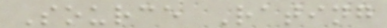Source Rating
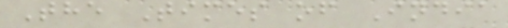The Times of India
